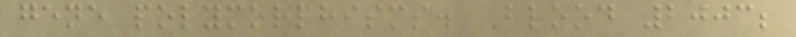gene polymorphisms. Blood 2003;
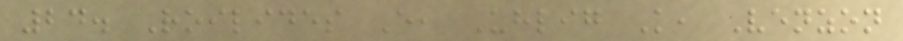24. Roilides E, Uhlig K, Venzon
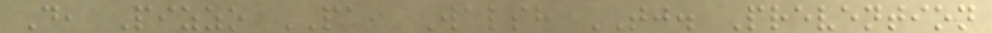D, Pizzo PA, Walsh TJ. Prevention
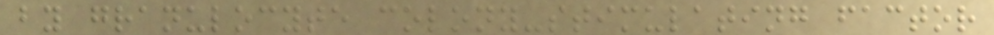by granulocyte colony-stimulating factor
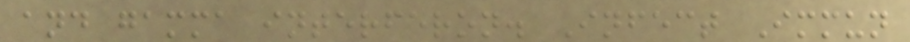and gamma interferon. Infect Immun
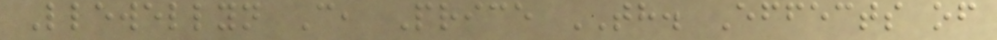Llewellyn C, Price TH. Effects of
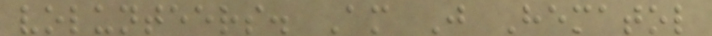volunteers. Am J Hematol
